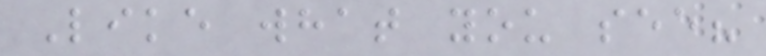Like what you see?
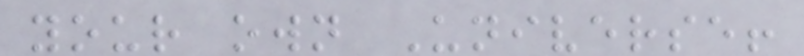your own Universe!
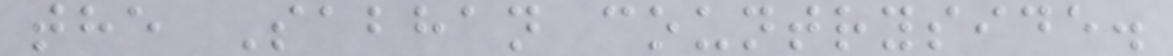the Sabhan countryside.
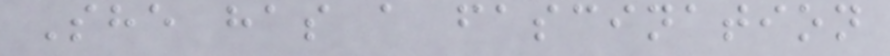She has a fascination
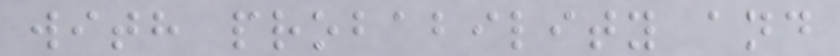with probability and
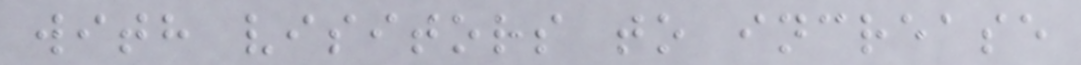with visitors to increase
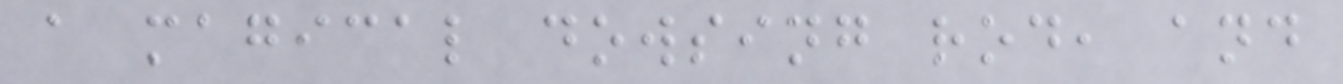a magical dowsing rod, and
